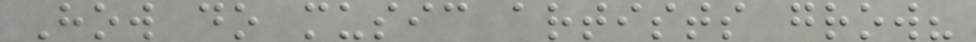How do music artists grow?
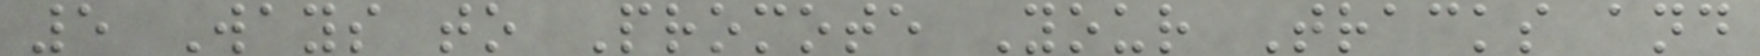5 Ways to Promote Your Tracks and
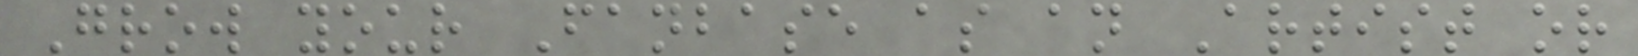Grow your Fanbase as an Artist or
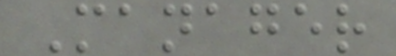Manager
